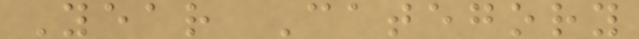Year Category
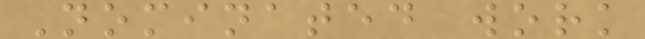Nominated work
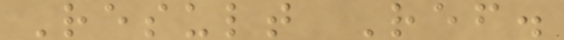Result Ref.
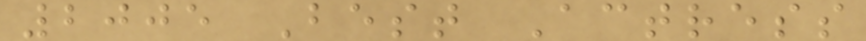2005 Best Actress
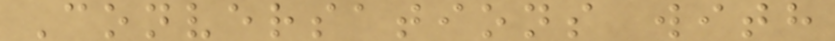Conversations with
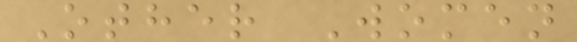Other Women
